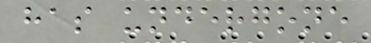has undergone
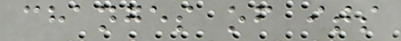changes of its
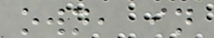own, in
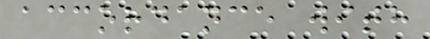accordance with
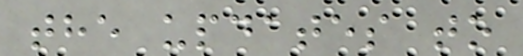the updates to
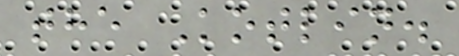the Kotlin.
